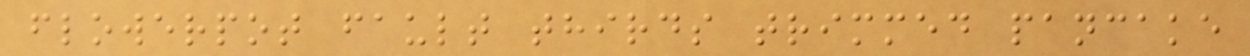flowerpot fault thirds trimmed pancake
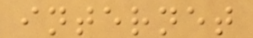internet
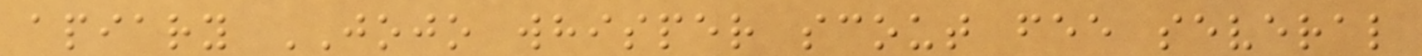apiary JOJO whisper scout fee several
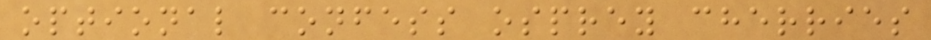optional confess osprey cherries
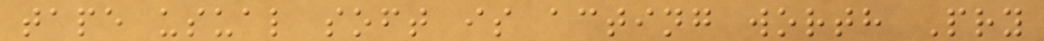tape usual soft is acting worth Pry
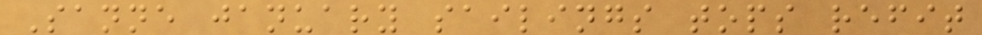Sanne january sailings tops refit
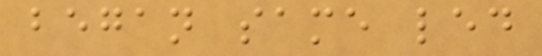began same led
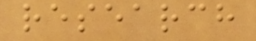research
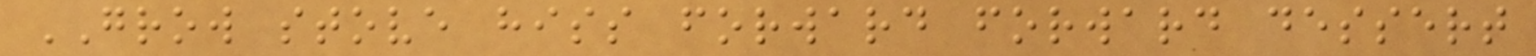GROW stove hiss forward forward dessert
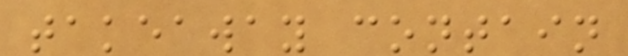takeaway contain
